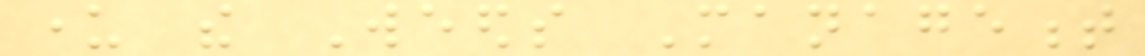under the Weeds Management
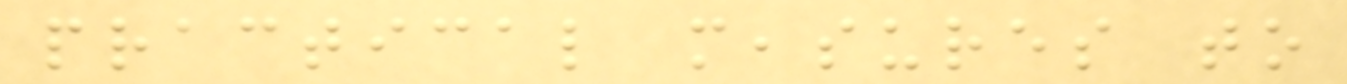practical measures to
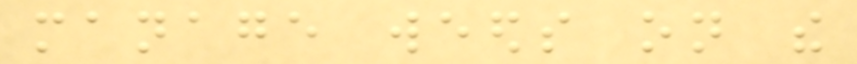manage weeds on the
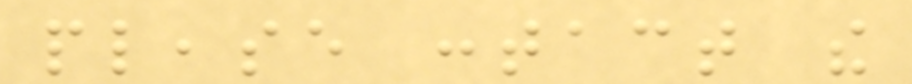please contact the
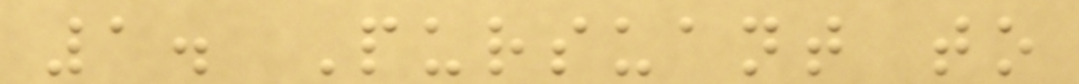1. Pursuant to
